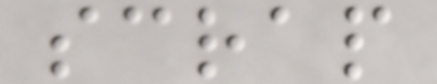scrap
